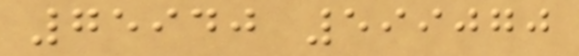75940 599070
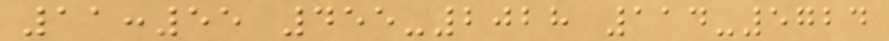11:55 455-2028 114-5724
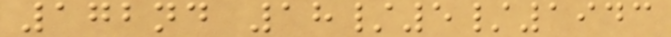172nd 18/5/1943
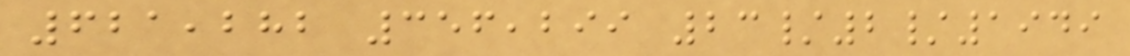621,282 356,299 23/2/1949
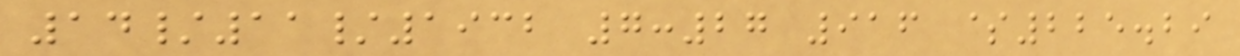14/11/1932 7:27 916 $225.29
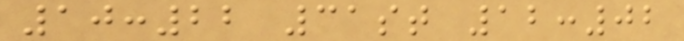10:22 31st 12:02
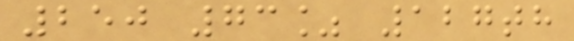250 73% 127th
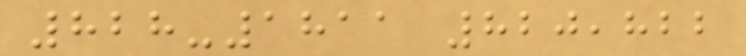828-1811 820,822
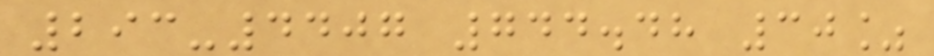293-4407 744.48 30%
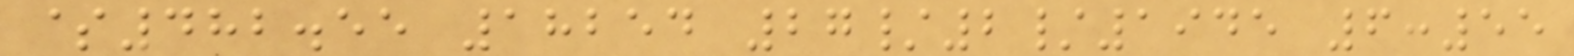$482.55 18254 27/2/1945 6:55
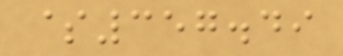$357.49
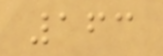163
